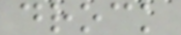drock
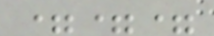===
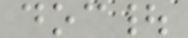doc|
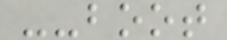--boot
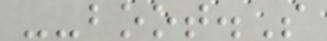--boot.S
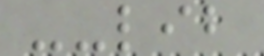--lib
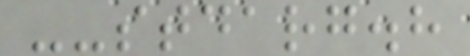--stdarg.h
